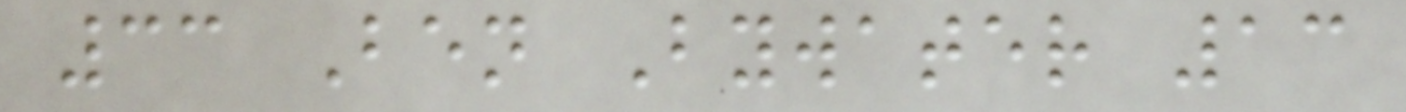33 Ben Bywater 13
